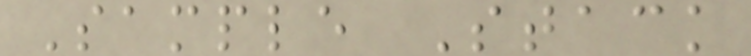Sample Stack
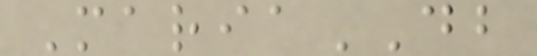MariaDB
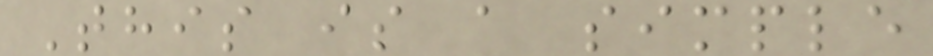This is a simple
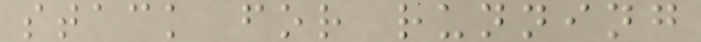stack for running
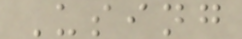Using
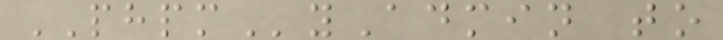PHPMyAdmin to
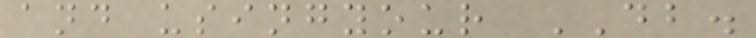and usingyour DB.
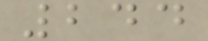244
